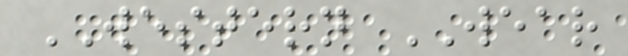WESTERN WEAR
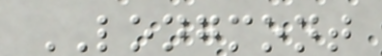LONGMONT
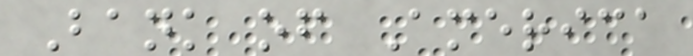Bank of America
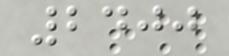2400
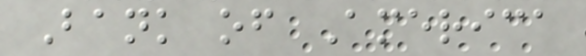Bank of America
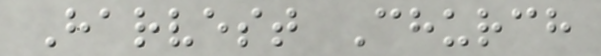Harvest Church
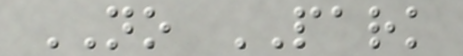NO PARK
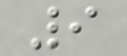9
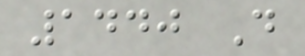1440 D
